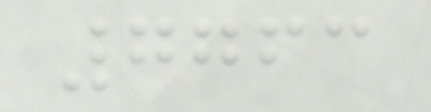7763
